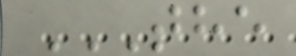THE
